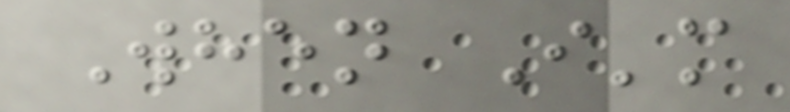When I'm
